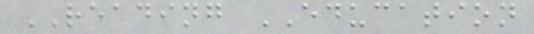READING EDUCATION
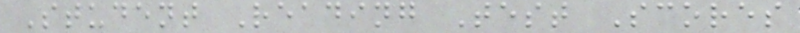Student Reading Test Scores
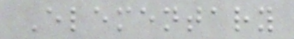Elementary
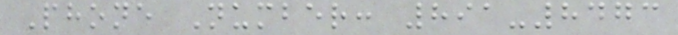Phone Number: 891-8473
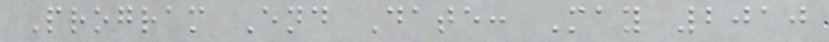Program End Date: May 2010
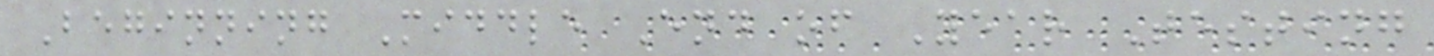Beginning Middle End of Year Testing
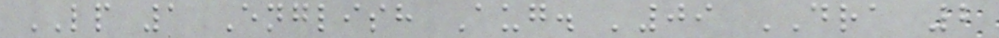LP 1 English Aug. '09 DRA 2
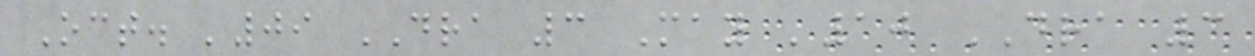Oct. '09 DRA 3 May '10 DRA 3
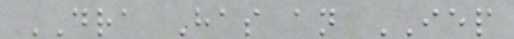DRA Has an IEP
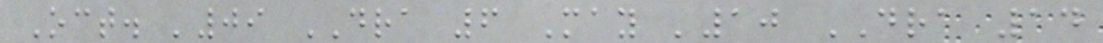Oct. '09 DRA 6 May '10 DRA 14
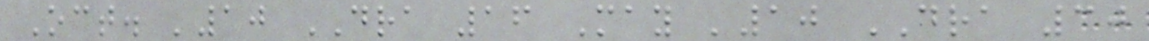Oct. '10 DRA 16 May '10 DRA 30
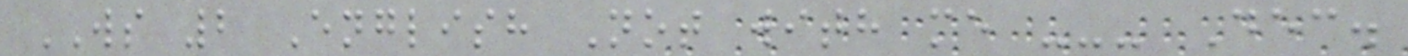WS 2 English Not with me --- Dec.
